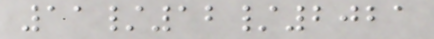11/12/2021
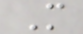M
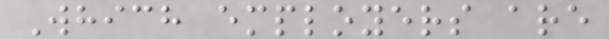Which employers are
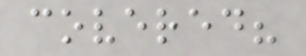covered?
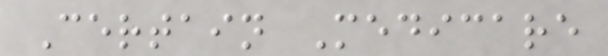Certain Medicare
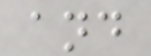and
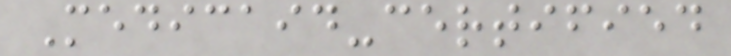Medicaid-certified
